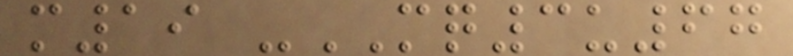m19 -MQ3u67
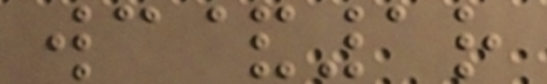wc&1r
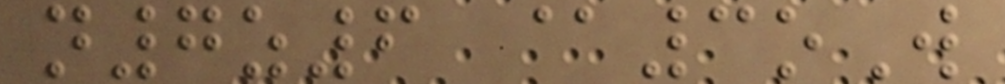n7z6 @3oW
